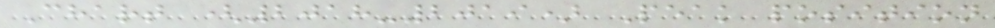Chart (2018-2019) Peak position
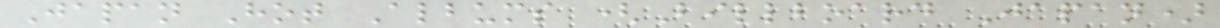Japan Hot Albums (Billboard Japan)
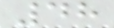48
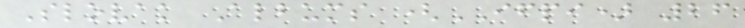Slovak Albums (IFPI) 26
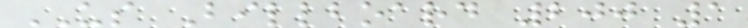US Billboard 200 1
